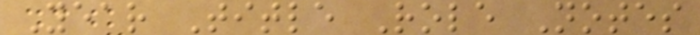Year Title Role Notes
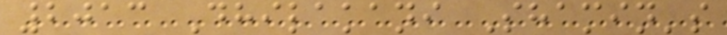2013 Dhilakani Shamin's
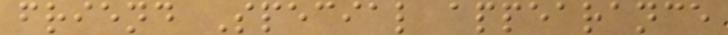friend Special appearance
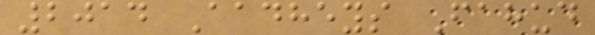2014 Aadheys Fahud
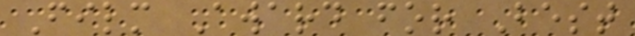Film Award for Best
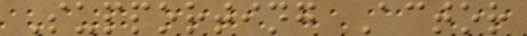Supporting Actor
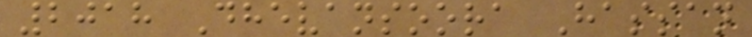2018 Dhevansoora Hassan
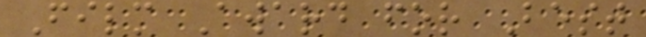Film Award for Best
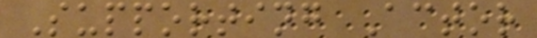Supporting Actor
